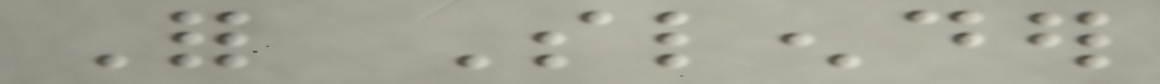For Slender
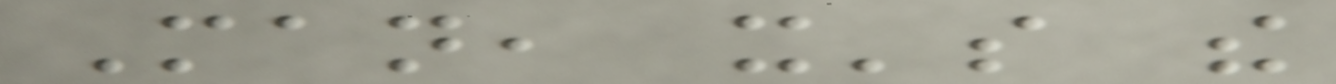Man, it's the
